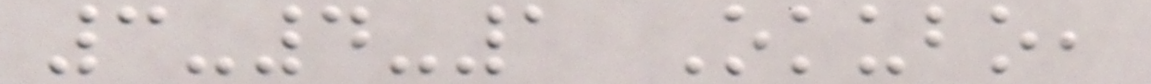3-4-1 Okubo,
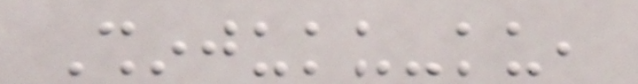Shinjuku-ku,
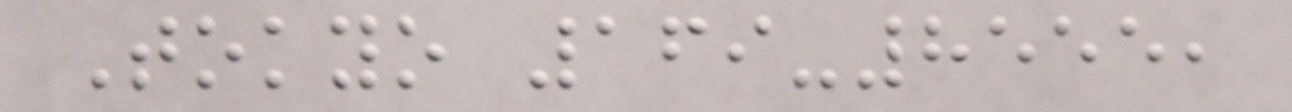Tokyo 169-8555,
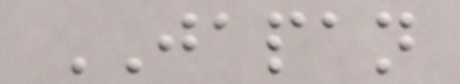JAPAN
